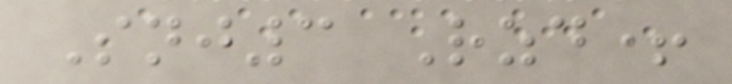Snj3 Rzd+
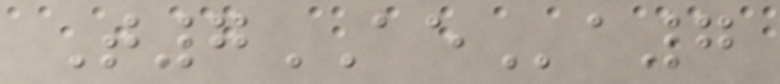T7AEa7
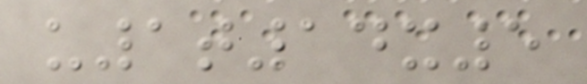u1t14x5
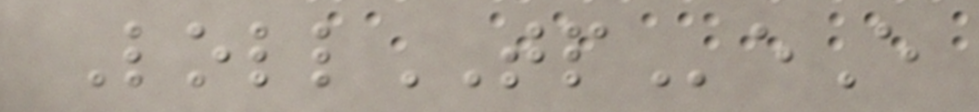LollTPeE
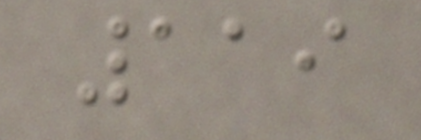119
